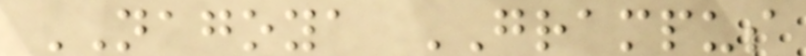NAGOYA GRAMPUS
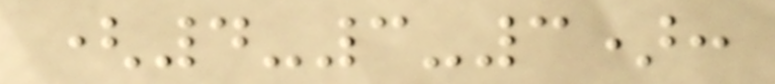(4-3-3):
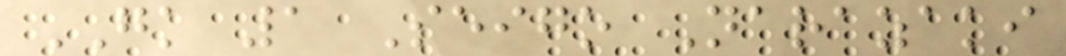GK 1 Seigo Narazaki
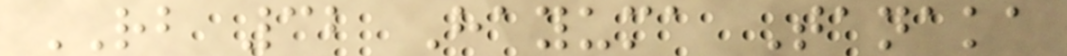RB 32 Hayuma Tanaka
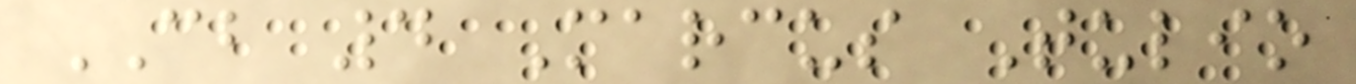CB 4 Marcus Tulio
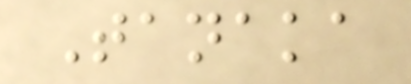Tanaka
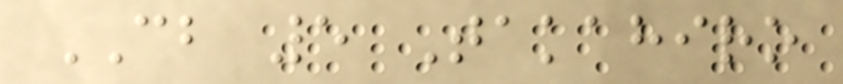CB 5 Takahiro
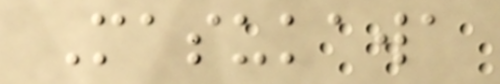Masukawa
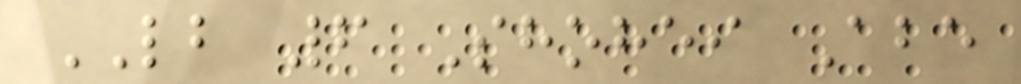LB 6 Shohei Abe
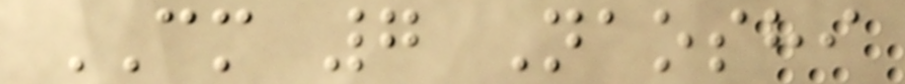CM 7 Naoshi
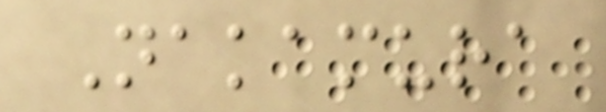Nakamura
